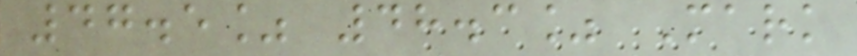47.5% 48.3% Mark
